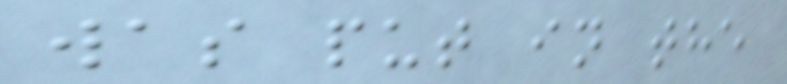was put in the
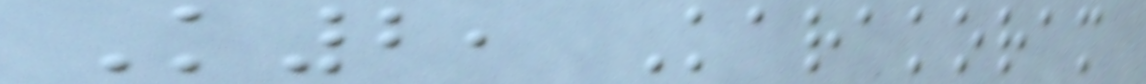K2, Karakoram
